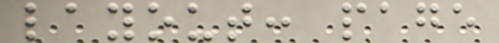layout: page
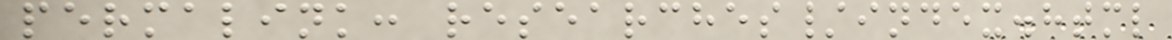permalink: researches/index.html
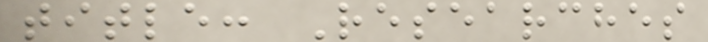title: Researches
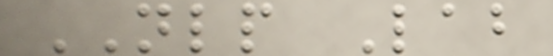NLP Lab
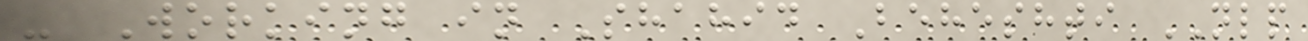- Working in Shahid Beheshti NLP
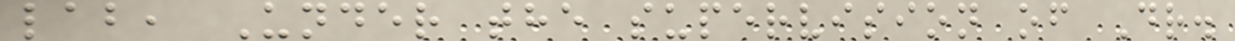lab, Under the supervision of Dr.
